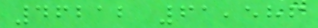46212 61,586
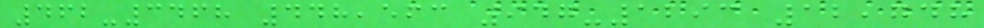462-3468 448,563 947-1293 12,748
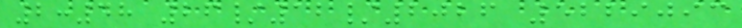2:48 26/12/2026 5229093
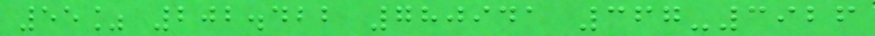55% 202.422 780941 367-3926
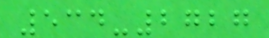534-2727
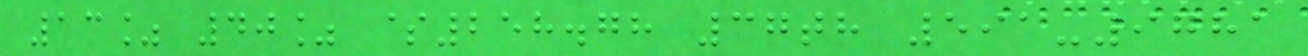13% 40% $258.78 37th 591-9781
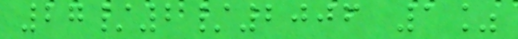27/2/2006 1%
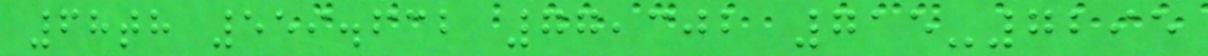68th 559.632 77,302 715-7295
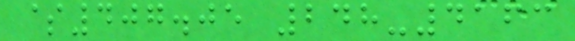$407.05 248-4163
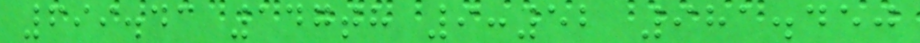699.43 147th 9:52 981.450
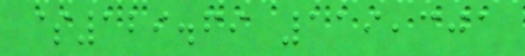$129.69 119,301
